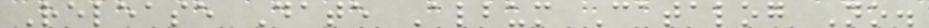Release Date Album Catalog No.
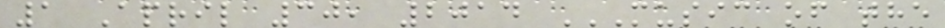1 April 30, 2014 MUSIC OF THE
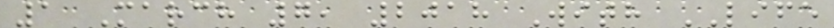1 March 7, 2018 With LIFE
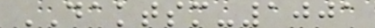DAKTSM-1001
